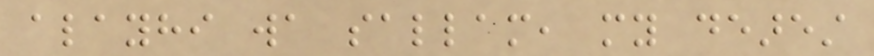alayhi wa sallam, my dearest
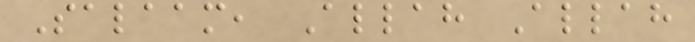Salaam, Allah Allah
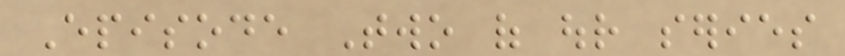Episode Two of our series
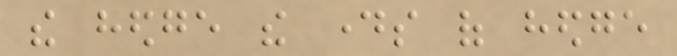the hedge the days of hedge
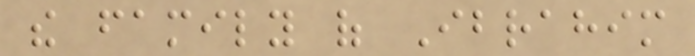the family of Ibrahim
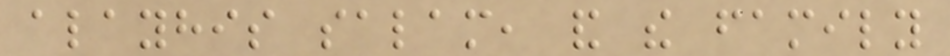alayhis salam, and the family
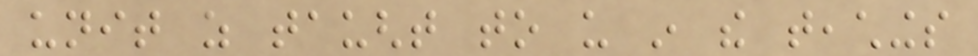unit as taught to us in the teachings
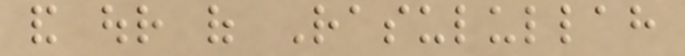and our of Rasulullah
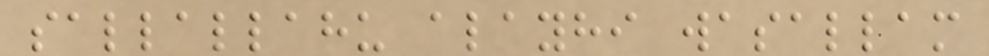sallallahu alayhi wasallam
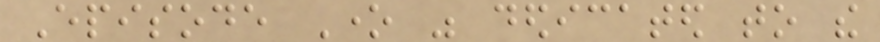Episode One was dedicated to the
